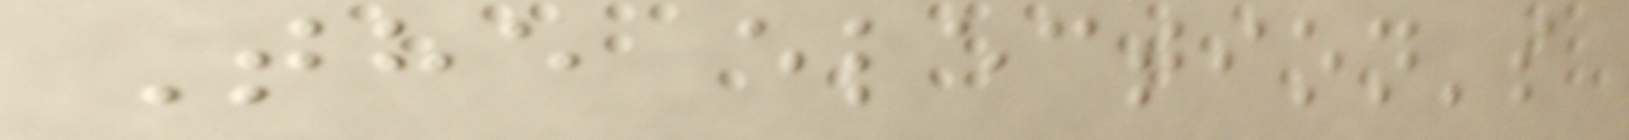The election's
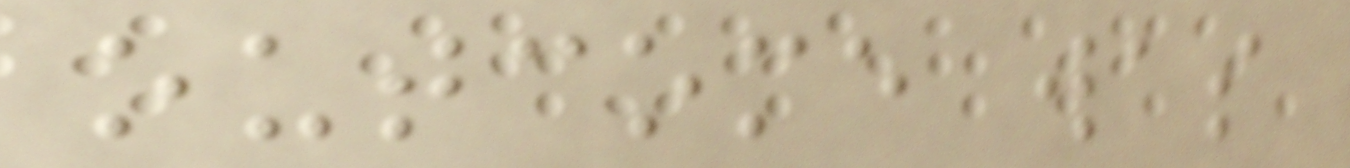outcome was
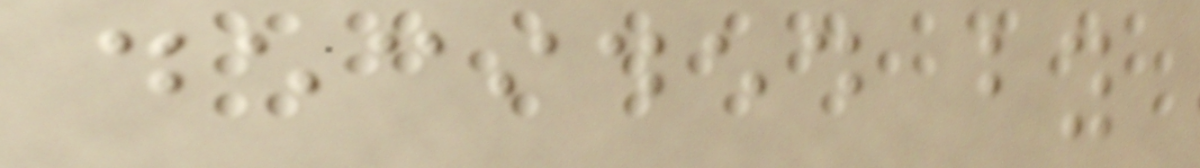decided by
